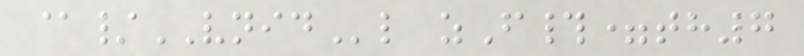@/VNIDl zF#=th7
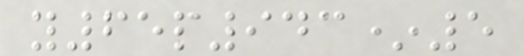y65p943*5
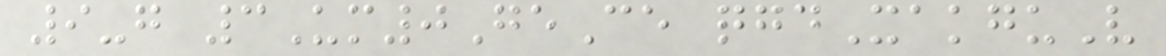9-g 3Um0GeCe qgdXakguV
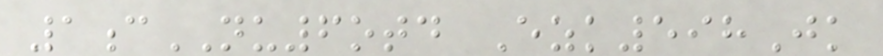1cNU6otd Ezk598Jk
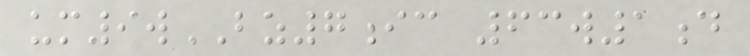um9wBZ7ic 63w1d
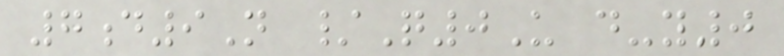7d9N /Q0U d-y0
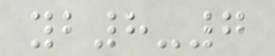yb8-7
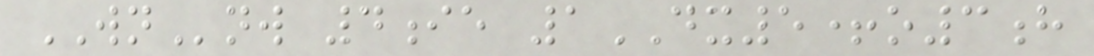WNnw 4ie 1DX5+o3h
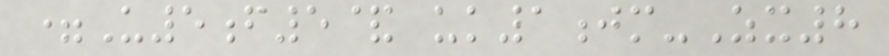=U5f5& uk1jm-Zx8
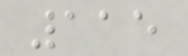115
